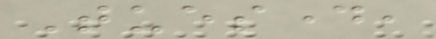Tuesday,
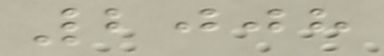2008
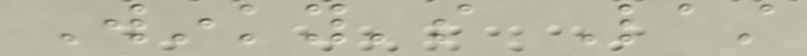Winky's Last
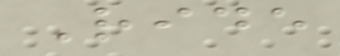Ride
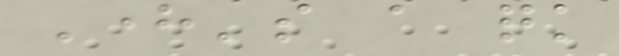Here's a quick
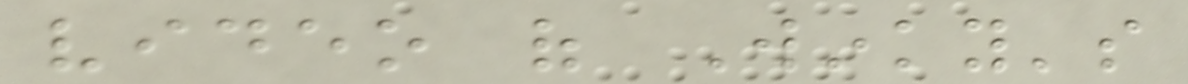video of Winky's
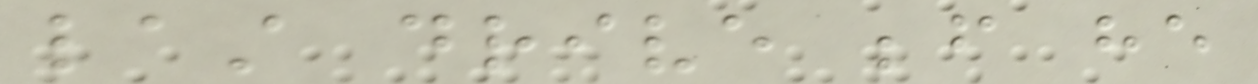last drive before he
